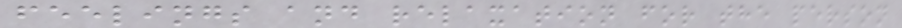feelings and relaxation for the person
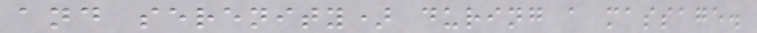and serenity) during a massage.
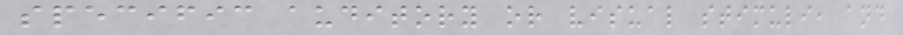specific auditory or visual stimuli, and
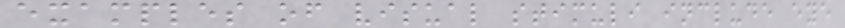examples of visual stimuli include eye
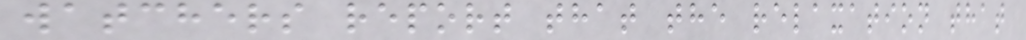watchers report that the relaxation that
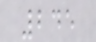245
